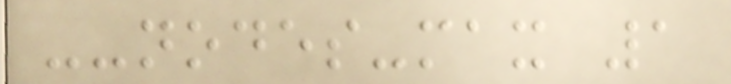--nodes-max 1
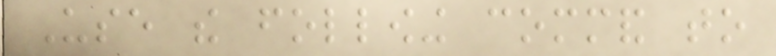Use the following command to
